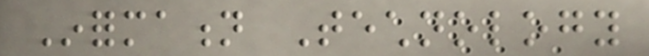Information Technology
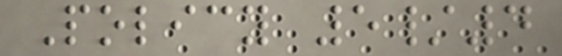Policy 5/4
